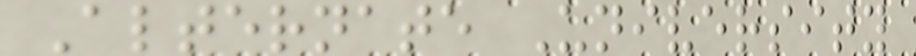Alternate University
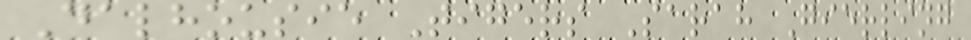Dalhousie Tigers Sarah Gierling
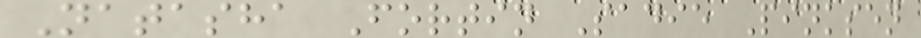Natasha Fortin Sadie Pinksen
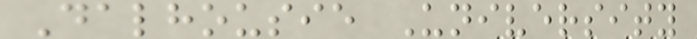Dalhousie University
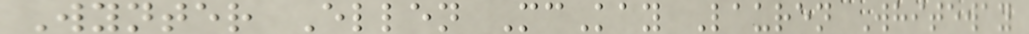Wynter Ellen McKay Lauren Whiteway
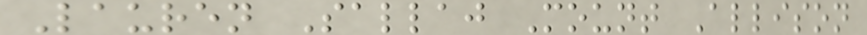Lauren Sallaj Mount Allison
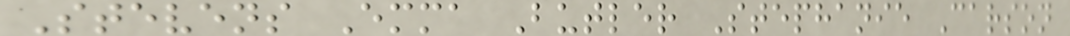Stevens Emma Butler Stephanie Carson
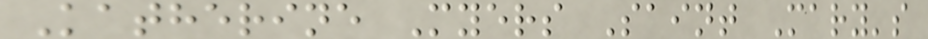Katherine Myers Saint Mary's
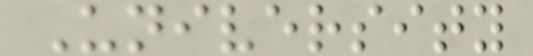University
